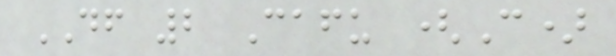DF 2 Cafu (C)
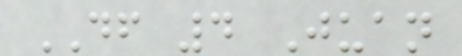DF 4 Juan
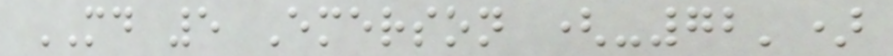MD 5 Emerson (-72')
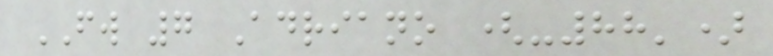FW 7 Adriano (-88')
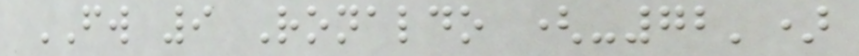FW 9 Ronaldo (-72')
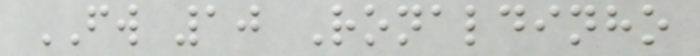FW 10 Ronaldinho
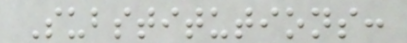Substitutions:
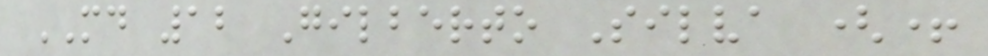MD 12 Gilberto Silva (+
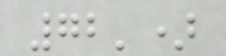72')
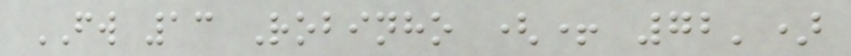FW 13 Robinho (+ 72')
